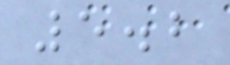5.2
